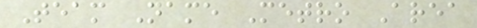Team Name Metro Area
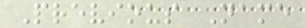Previous Name
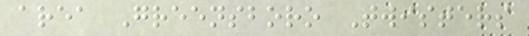area Greensboro Twisters
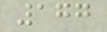177
